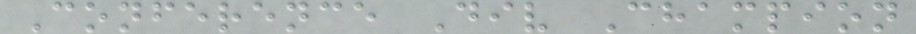Conference Div Champion
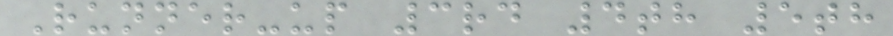Runner-up 3rd 4th 5th
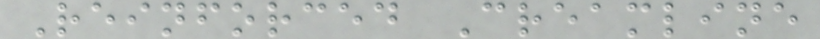Reinforced Creamline
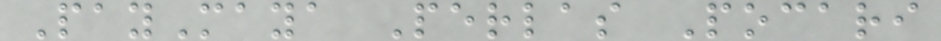PayMaya Perlas Pocari
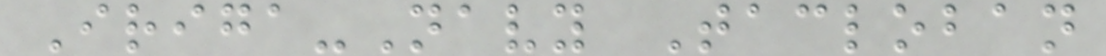Iriga-Navy Tacloban
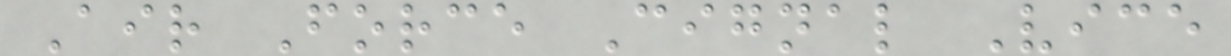Air Force Cignal Vice
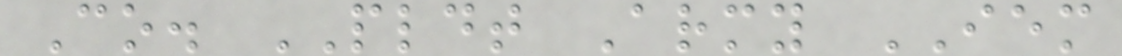Co. PLDT Army IEM
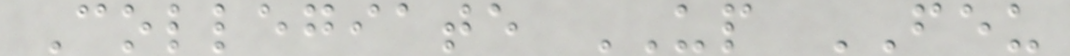Collegiate UP FEU
